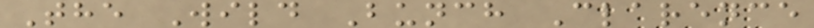The Wild Bunch Clarence
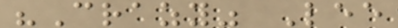"Crazy" Lee
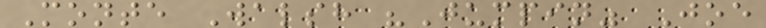Monte Walsh "Jumpin" Joe
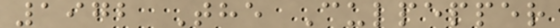1972 The Culpepper
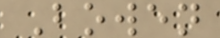Bowen
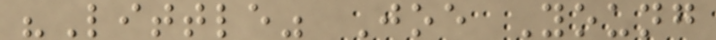"Little" Joe Young
